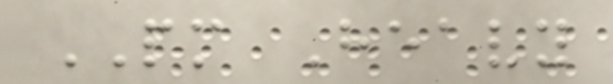PM Heavy
